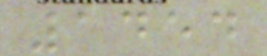1454
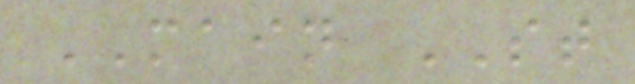MAIN ST
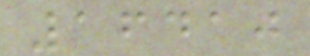16410
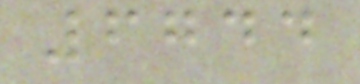6744
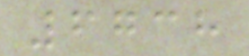6738
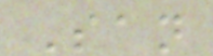San
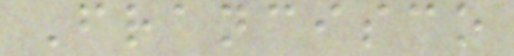Francisco
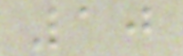10
